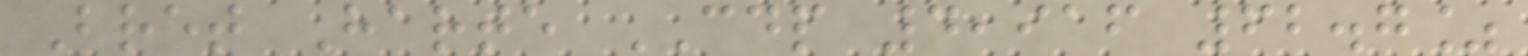Bret Harte CDP 4,916 62.7%
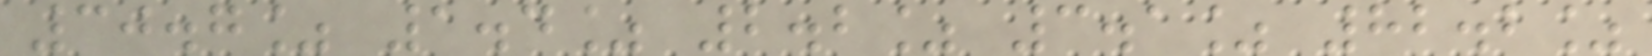30.7% 1.4% 2.2% 3.1% 82.2%
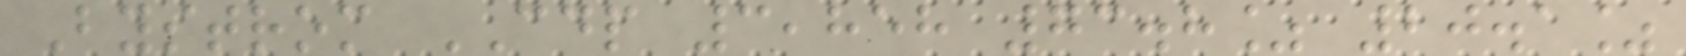Bystrom CDP 3,858 73.8% 20.1%
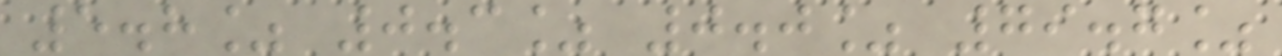5.8% 0.3% 0.0% 79.7%
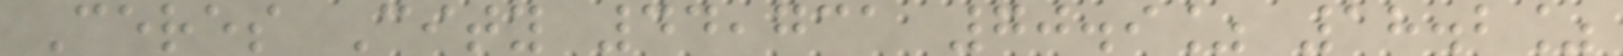Ceres City 44,731 70.9% 18.2%
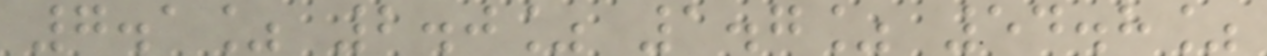7.1% 2.0% 1.7% 54.8%
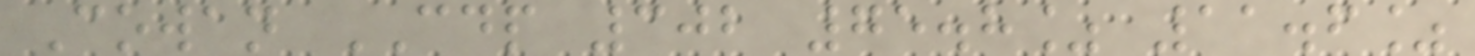Cowan CDP 302 75.8% 11.6%
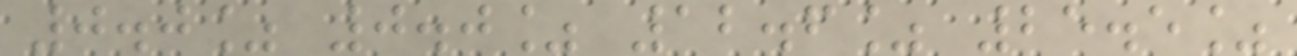0.0% 0.0% 12.6% 25.5%
